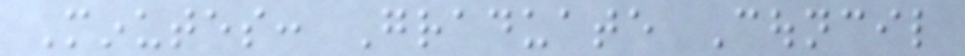Minutes: Graduate Council
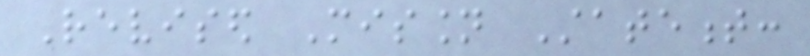Revised Mission Statement:
